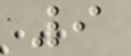9
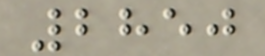2850
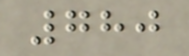780
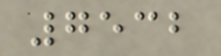7532
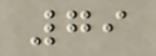79
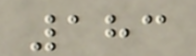183
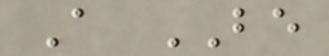A BE
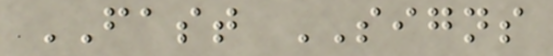FAST SIGNS
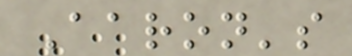Aaron's
